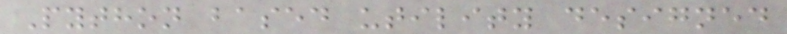Python based utility designed
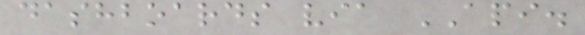dashboards via API.
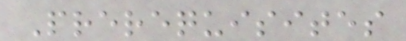Prerequisites
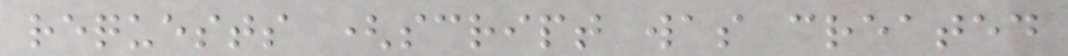requests (script was created
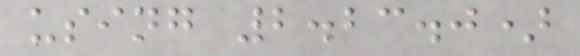using 2.23.0)
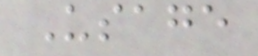Usage
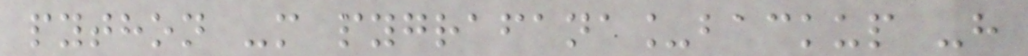python -m pygrafana_backup -h
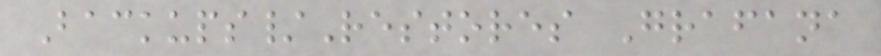Backups/Restores Grafana
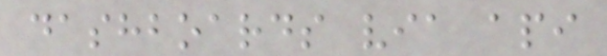dashboards via api
